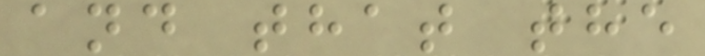and that the
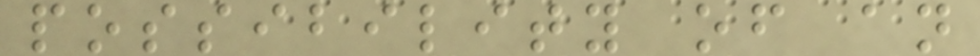possibility of an
